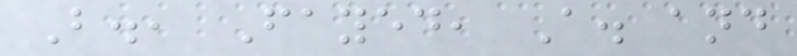B., Fayed, A. and
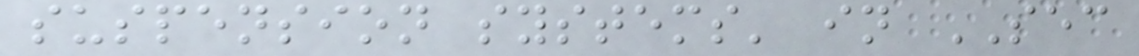suspension systems' in SEC
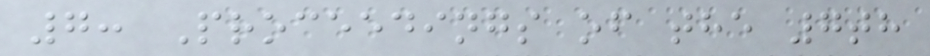7: Proceedings of the 7th
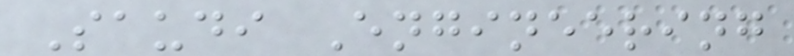Saudi Engineering
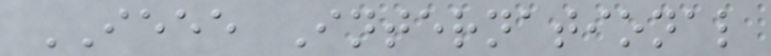IEEE International
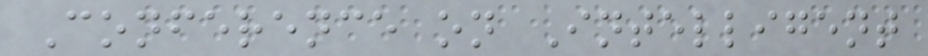Conference on Intelligent
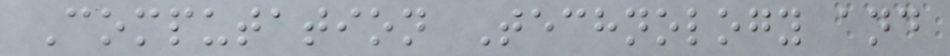Computation Technology and
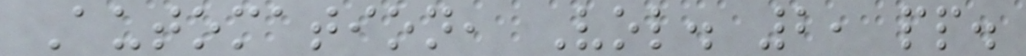Automation, Vol. 2, pp.
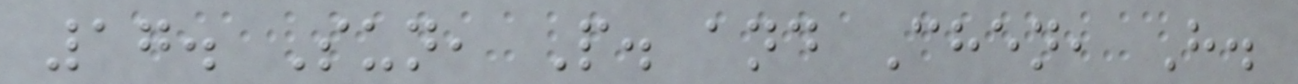17. Sun, P. and Chen, H.
